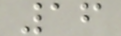16
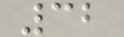32
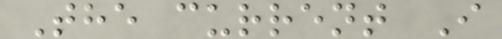The current I
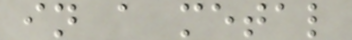in a metal
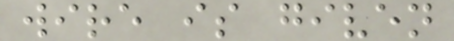wire is given
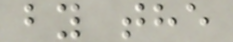by the
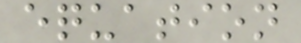equation
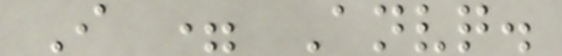I = Anvq.
